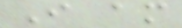I am
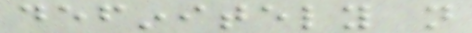definitely not
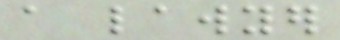a lawyer
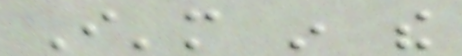I'm in the
